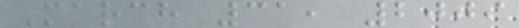March 31, 2009
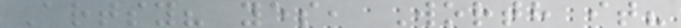Artsy? yes, Worth it?
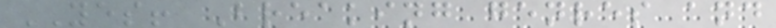YES! Breaking genres and
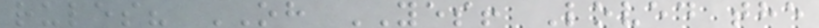rules? OH YES! Loved the
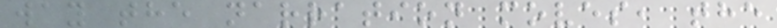way the narration moves, the
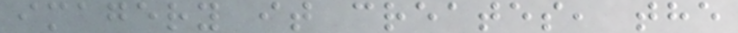imagery it creates, the
